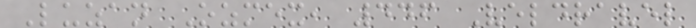Luzan Ozmex, 446 Veldravel
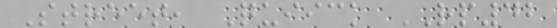Street, Quiick RP42
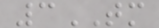3TM
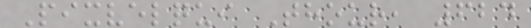Pixvelqui Thour, 624
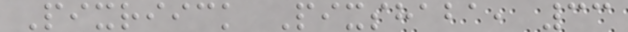Pixriick Pixshaba, 33
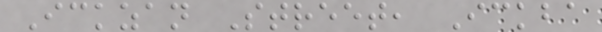Ickzan Street, Ickba
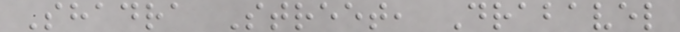Shadra Street, Drabavel
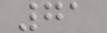71
